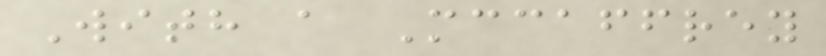With a Mccaffrey
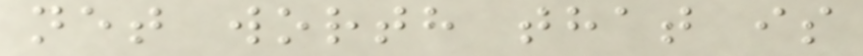net worth that is
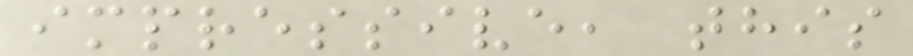impressive, this
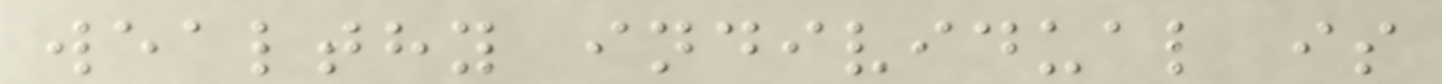wealthy individual is
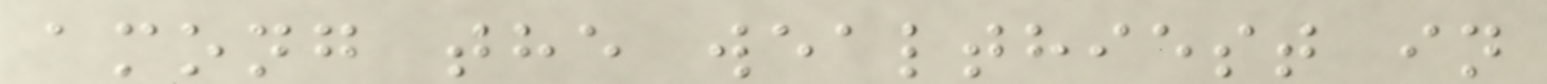among the wealthiest in
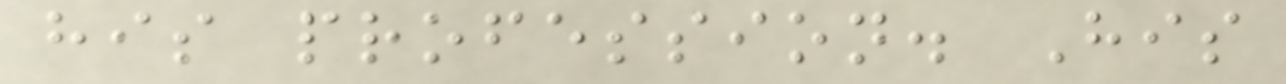his profession. His
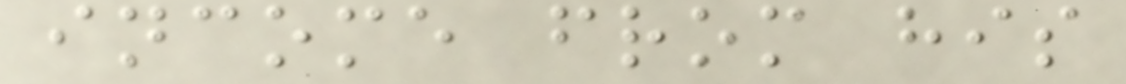income from his
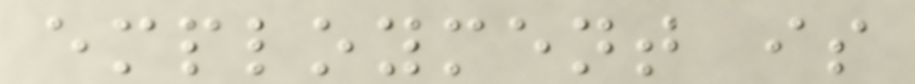employment is
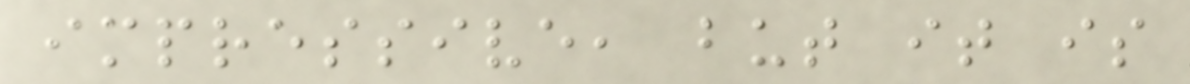impressive, but it is
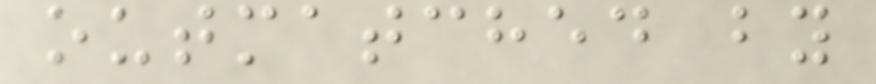outmatched by
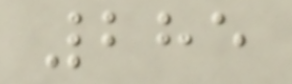285
